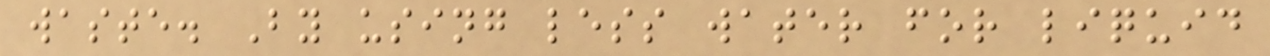waste. By using less water for liquid
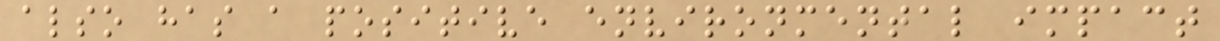also has a positive environmental impact
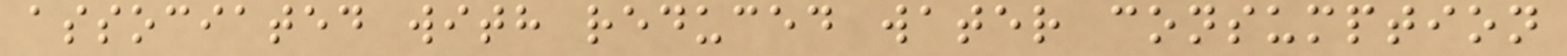associated with reduced water consumption
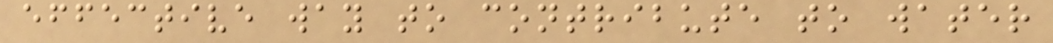effective way to contribute to water
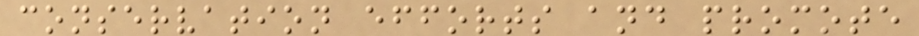conservation efforts and promote
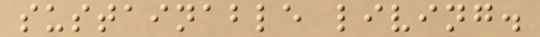sustainable living.
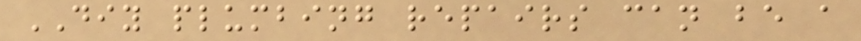DIY plumbing repairs can be a
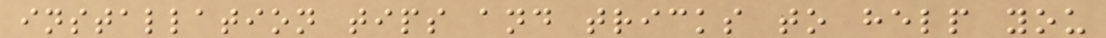installation tips and tricks to help you
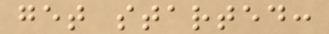get started:
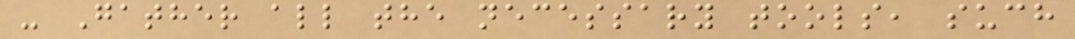- Gather all the necessary tools, such
